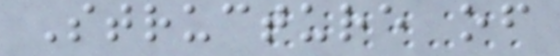Structure of
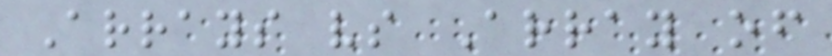Arrays vs Array of
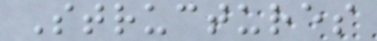Structures
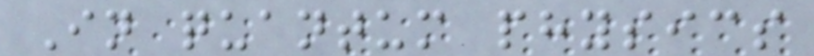In quantum physics
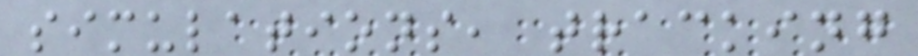simulations, tracking
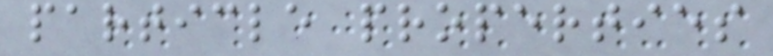particle properties
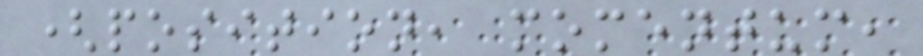(position, momentum,
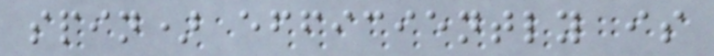spin) efficiently is
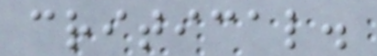critical.
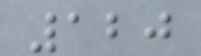120
